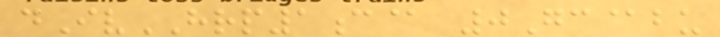dIvHRP1c@ 0Gc@bu
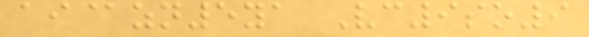ai@zn5ya Vc9so9
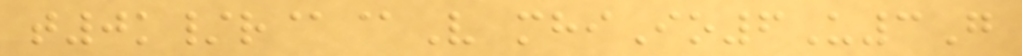t0k/r@@V mhiIo6U3G
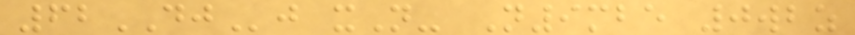62DJj xN- N9mbe 0wbz
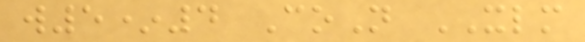w5*4 CoN XLM
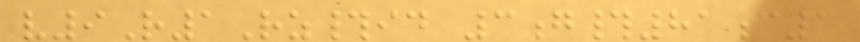v9R1Rz#id 3g#81c1
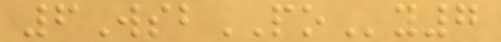6WsbPOy7
